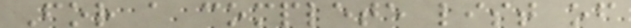For a complete list of
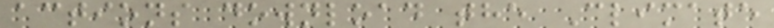actions download the Climate
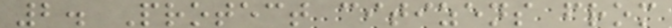2. Protect citizens from
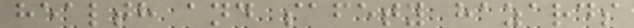health and safety hazards
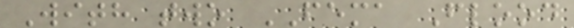With two FEMA Flood
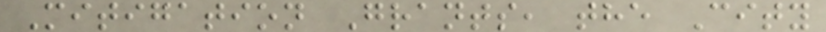Mitigation Grants, the City
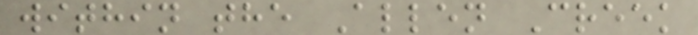within the Allen Creek
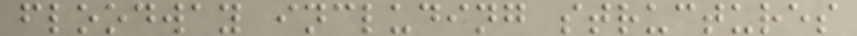floodway including structures
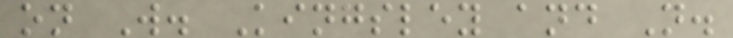on W. Kingsley and N.
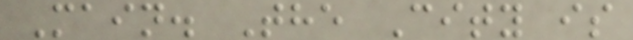Main. The City is
